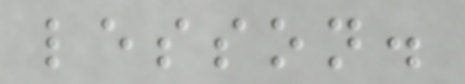lesson.
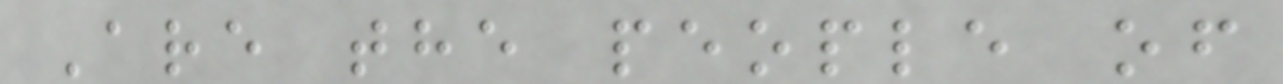Are the people of
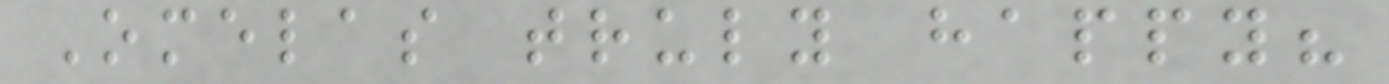Omelas truly happy?
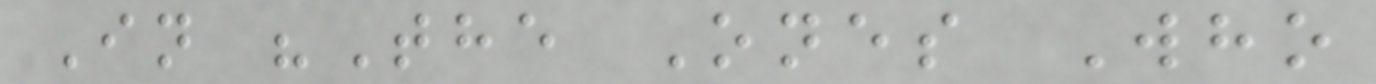In "The Ones Who
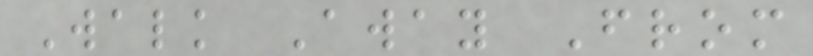Walk Away From
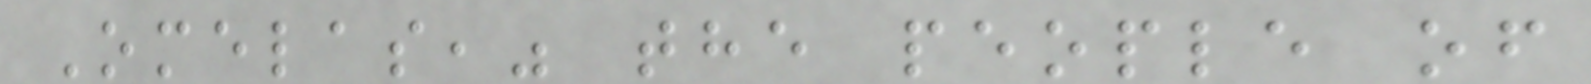Omelas," the people of
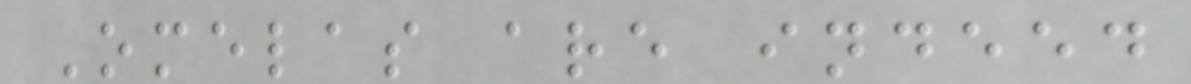Omelas are indeed
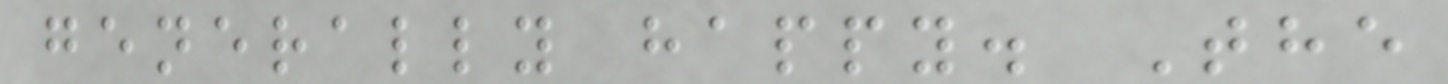generally happy. The
